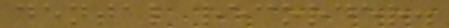dental recorder.
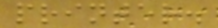printer.
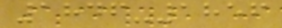1846-1856
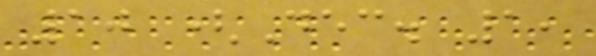10 (Dec. 1,
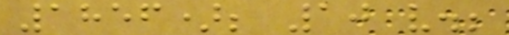1856); 10 v.;
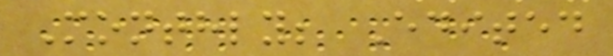Monthly; Edited
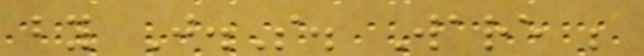by J.S. Ware ;
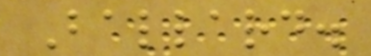Ballard.
